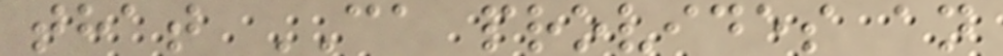that CA provides an
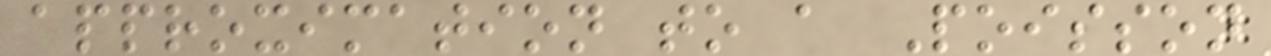approximation to a Poisson
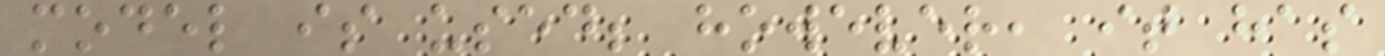model is used; however, it has
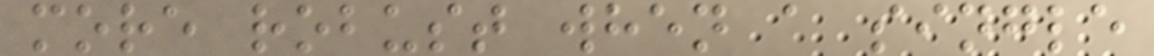more robust when a single
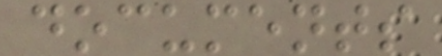documents
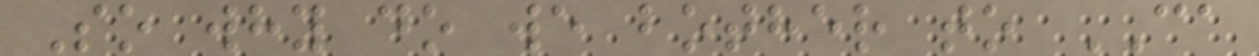So why do we bother to CA
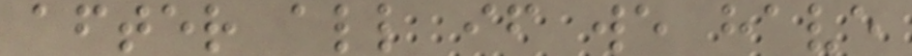after all if we have
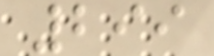299
